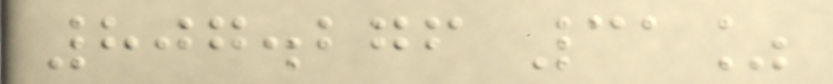807.276 31%
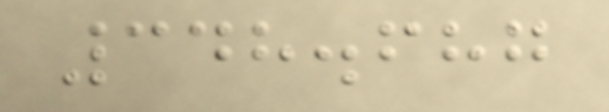348.687
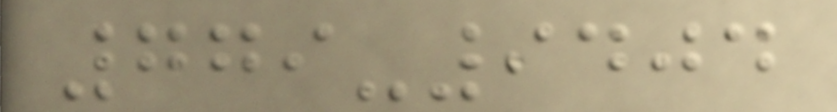779-9404
